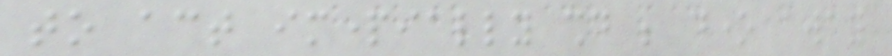to act impartially should be done away
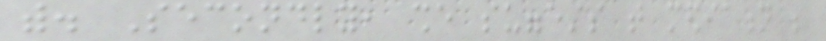with. Secondly, she suggests that mediation be
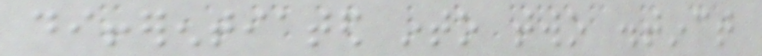differentiated into two distinct
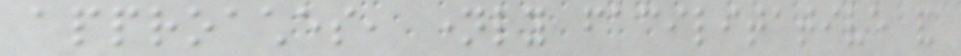approaches, namely facilitative and
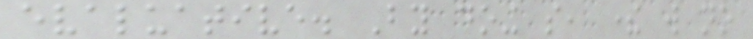evaluative. By doing so, there will no
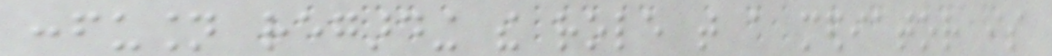confusion regarding the role that a mediator is
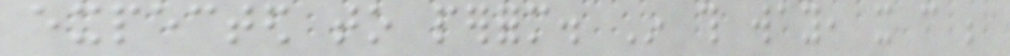expected to perform. In this way, it can be
